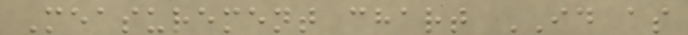Measurement chart ID as
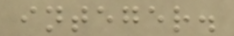integer.
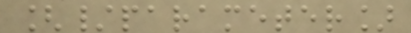[/parameter]
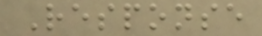Response
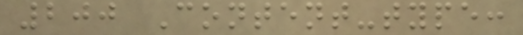200 Content-type:
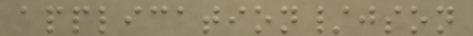application/json
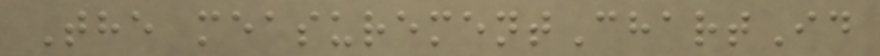The measurementChartId
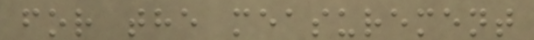for the measurement
